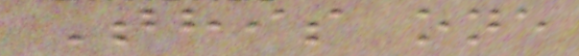This one
